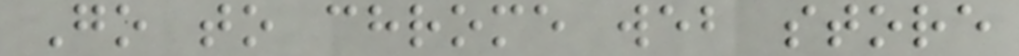Go to chrome web store
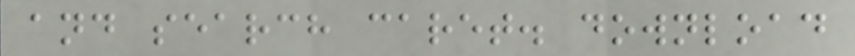and search caret. download
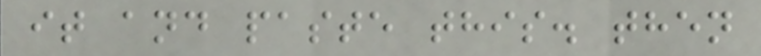it and paste this. then
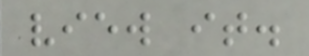view it.
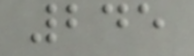245
